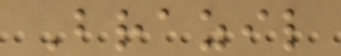Brazil
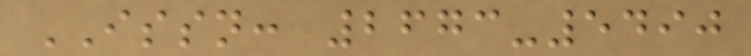ISSN: 2673-5490
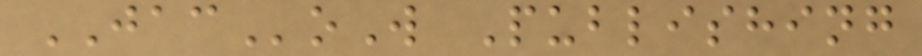JACoW Publishing
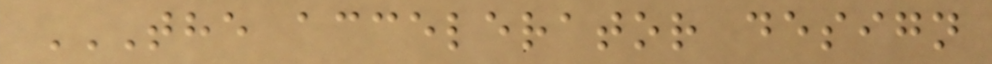THE ACCELERATOR DESIGN
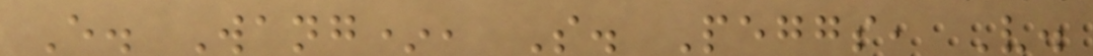E. Wang*, S. Peggs, V.
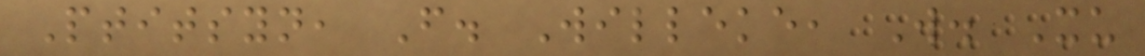Ptitsyn, F. Willeke, W. Xu
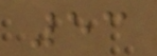53
